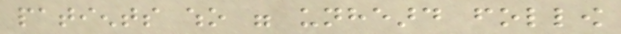patients who were unheard follow
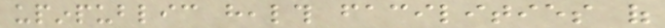upinpublic health facilities of
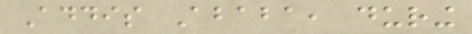Addis Ababa, during
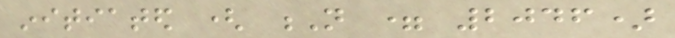initiated ( N = 2046)
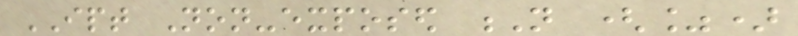IPT Non-exposed N (%)
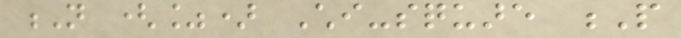N (%) Chi-square P
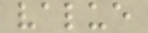value
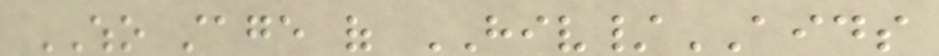WHO stage of HIV/AIDS
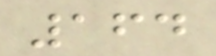164
